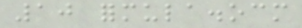10 formula.ocm
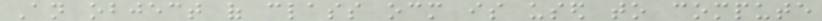An object of class ocm is used to compute
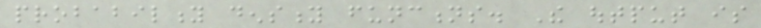probability density functions. The output is
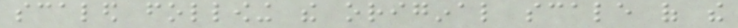scaled following the original scale of the
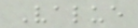Value
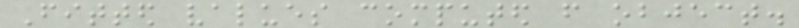Fitted values computed from object.
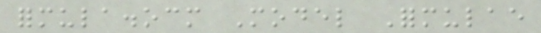formula.ocm Model Formulae
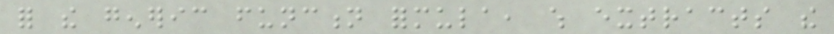for the generic function formula, which extracts the
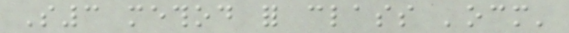S3 method for class 'ocm'
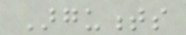Arguments
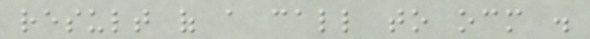result of a call to ocm .
